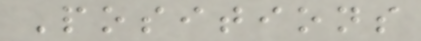Positions
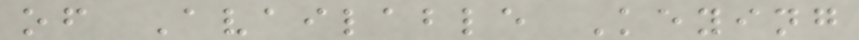of Available Keying
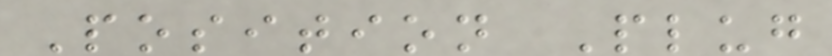Position Plug
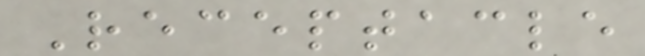Receptacle
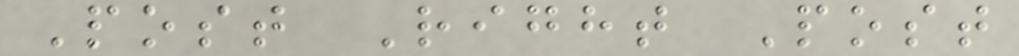Post Right Post
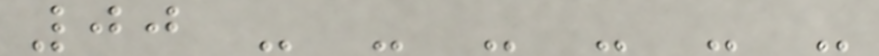00 - - - - - -
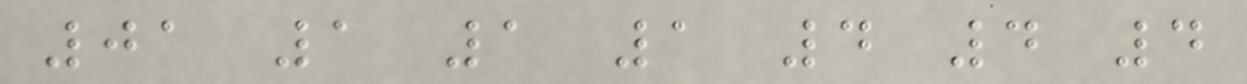01 1 1 1 4 4 4
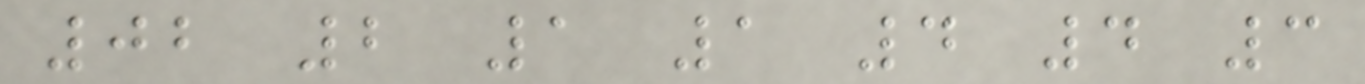02 2 1 1 4 4 3
